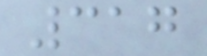317
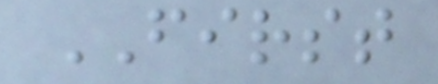FIRST
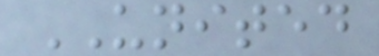UNITED
